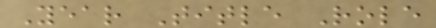Year Title Role
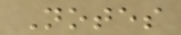Notes
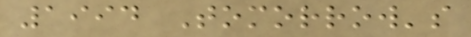1994 Tomorrow's
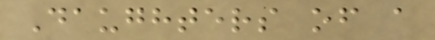Daughters of a
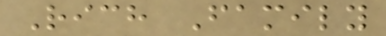Rich Family
